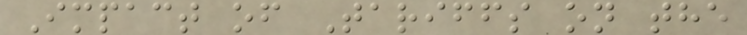Impact of Tariffs on the
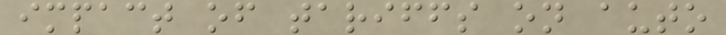impact of tariffs on auto
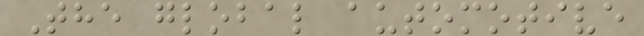The global automotive
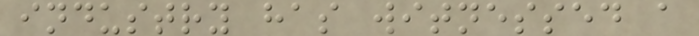industry has witnessed a
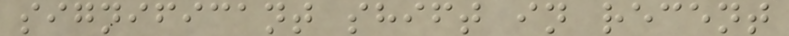significant shift in recent
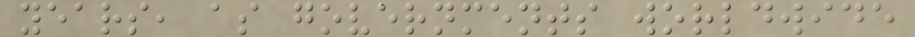years, as governments worldwide
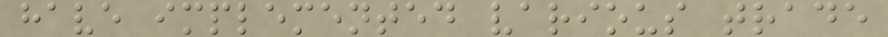have implemented various trade
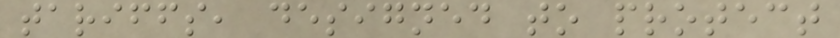tariffs, designed to protect
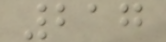217
